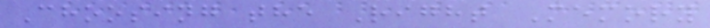Choosing the Right Memory
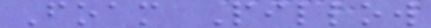Foam Pillow
